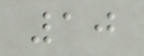10
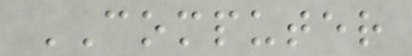COMPUTER
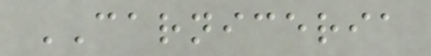CARNICERIA
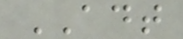ADT
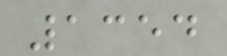1354
